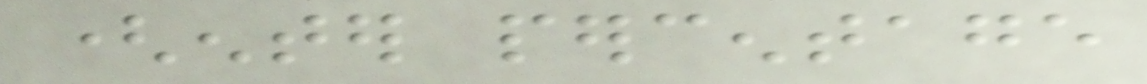(enter percentage
